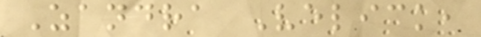Zandra Velick,
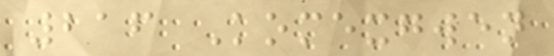216 Komexgwen
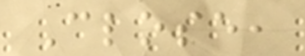Close,
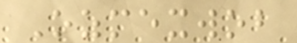Ozmexwob
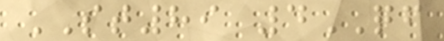ST89 4QF
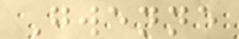Gwenne
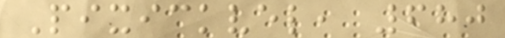Pixickvel, 680
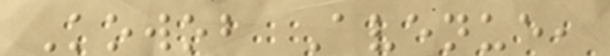Kowob Avenue,
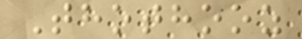Thothooz
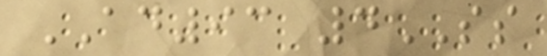AD93 4SS
